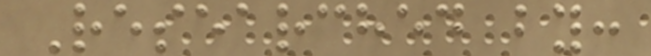Researched by:
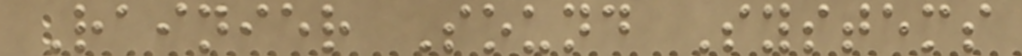Rainier Sound Systems
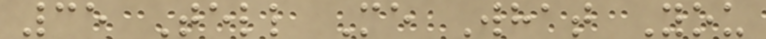35 Tell Me What You
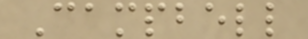Campbell
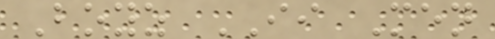Boyz II Men
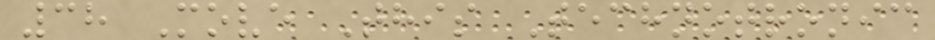38 Move This Technotronic
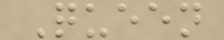Queen
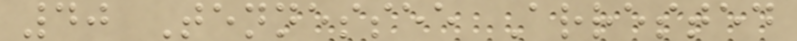40 Tennessee Arrested
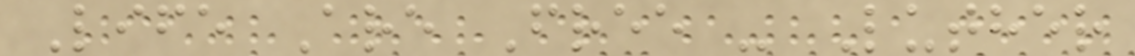Life Are Free - Luther
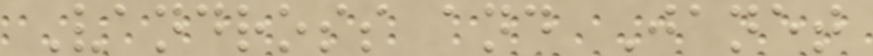Vandross and Janet
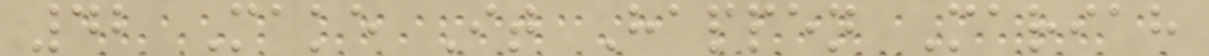42 Make It Happen Mariah
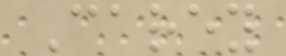Carey
